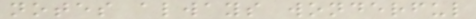notes always wonderful
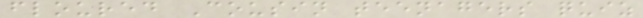floured Cousin teenagers quiz
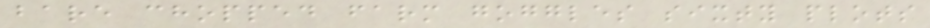bare chopped farm goggles sixty plots
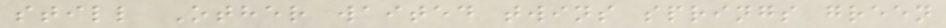still Other waited twins springs green
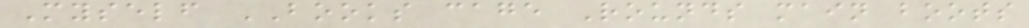Myself BOOKS cage Rounds main boots
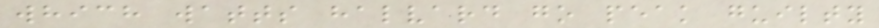which watts halvard go peak guilty
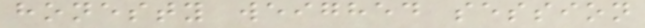honesty weighed session
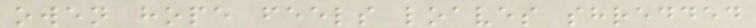owen hope feels loaves shredded
